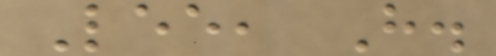Lee, H.
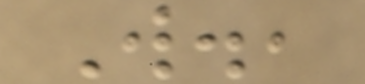W.,
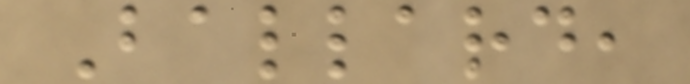Ballard,
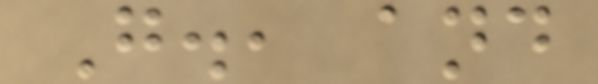G., and
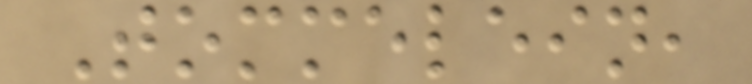Tommelein,
